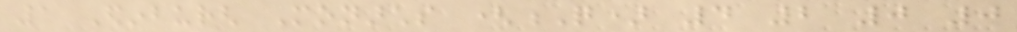1 Edinburgh Monarchs (Q) 4 2 0 0
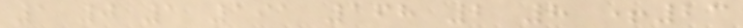1 0 1 191 168 2 8 +23
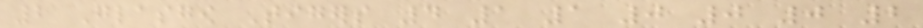2 Glasgow Tigers 4 1 1 0 0 0 2
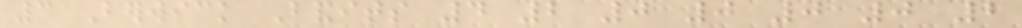3 Berwick Bandits 4 2 0 0 0 0 2
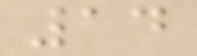14
